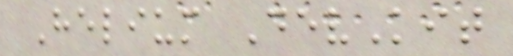Helium DevKit
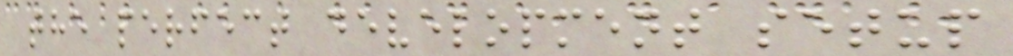the perfect development setup
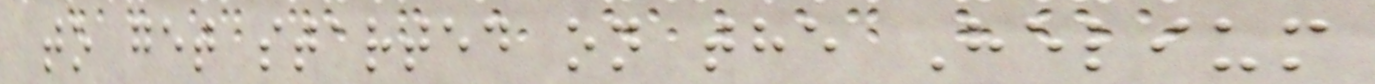to get started on the Helium
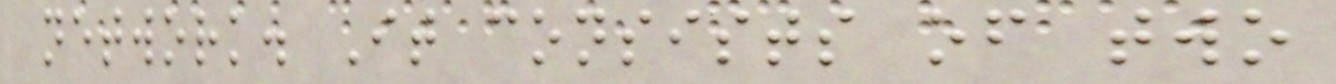network. It consists of two
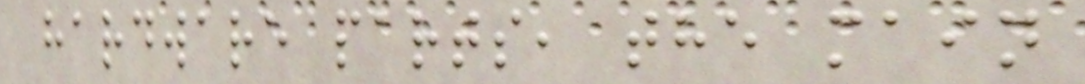hardware parts, the main
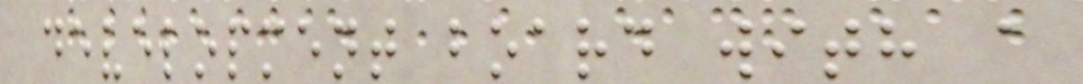development board with a
